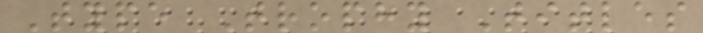Type Trophy Titles
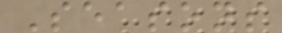Seasons
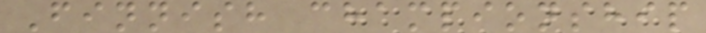Finnish championship
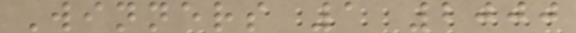Winners 1 2000
